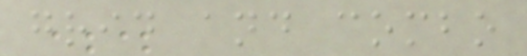grid and combo
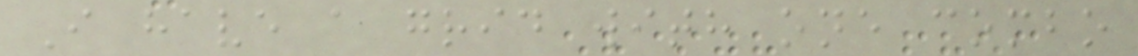I have a grid with one combo
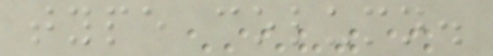type column.
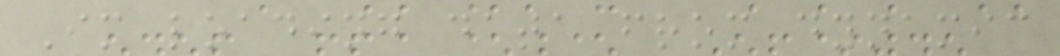Im loading data from dynamic
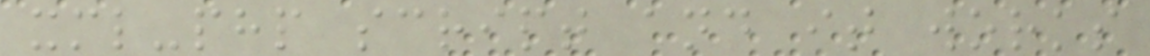xml-php script and it works
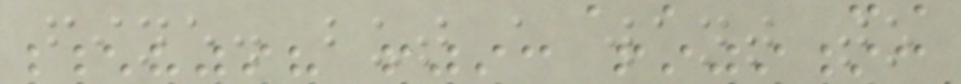fine. but a want to
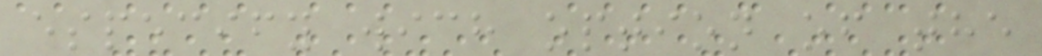especify wich option of the
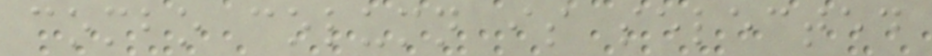combo column is selected
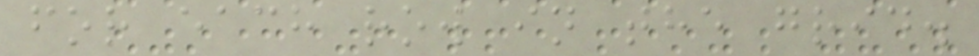for each row in the grid.
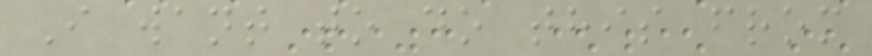I want to do this from
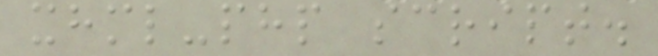xhml-php script.
